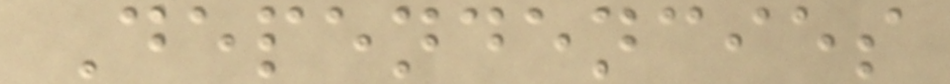Dependencies
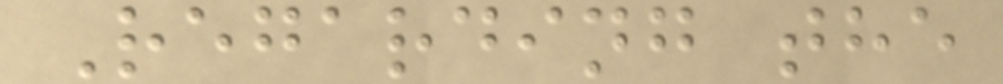Regarding the
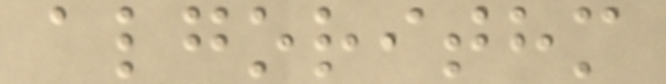algorithm
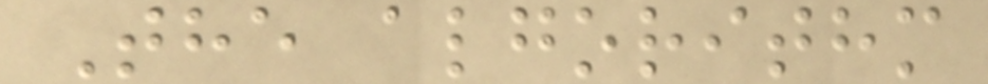The algorithm
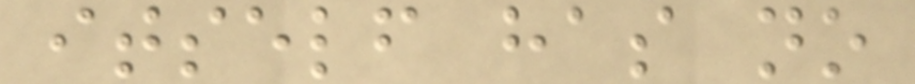itself has no
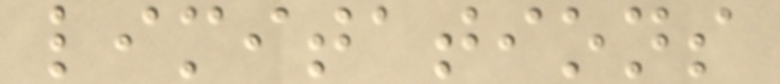limitations
